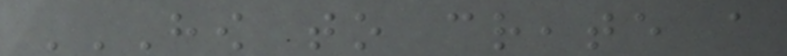HOW TO CREATE A
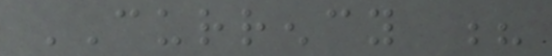CURRENCY ?
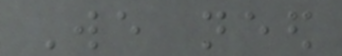We need
